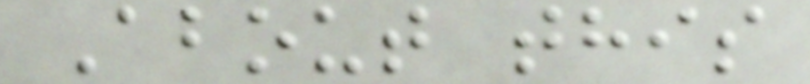About this
